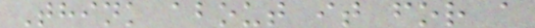Think about it for a
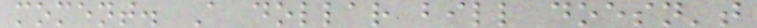moment. A dollar bill doesn't
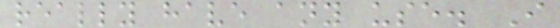really have any use. I
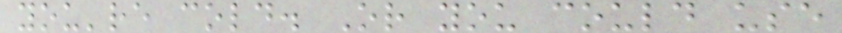you're cold. Or you could use
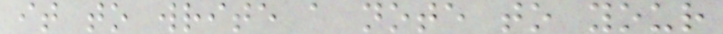it to write a note to your
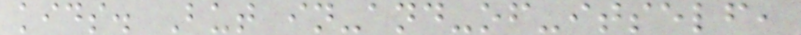kids. But in-and-of-itself,
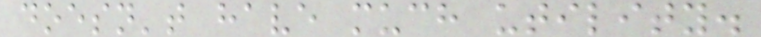doesn't have much utility.
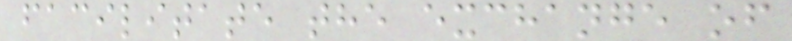facilitate the exchange of
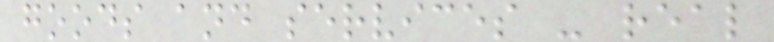goods and services - real
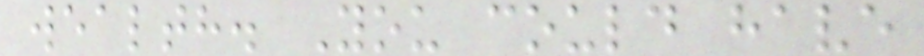wealth. You could have
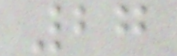27
